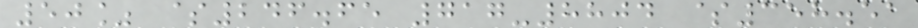50% $246.65 717-8804 $358.51
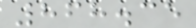868.35
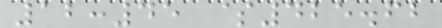12:45 $425.62
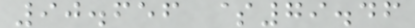90.656 $79.46
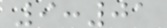9:01
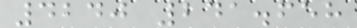4240 241.658
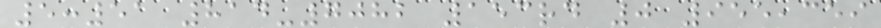5:51 814-7082 153rd 0 955,359
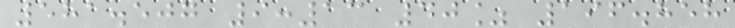581.507 9:13 40% 196.858
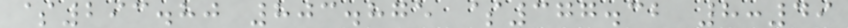$293.80 803.875 $377.32 8:49
